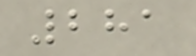281
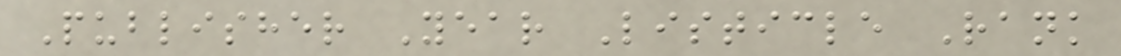Publisher Year Listicle Rank
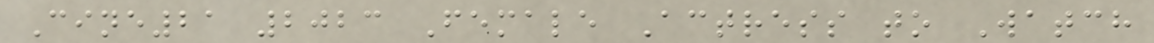Cine21 2023 Female Actress to Watch
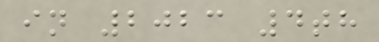in 2023 4th
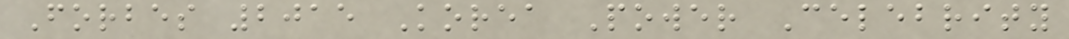Forbes 2015 Korea Power Celebrity
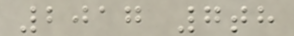2017 7th
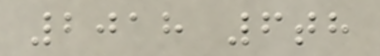2018 6th
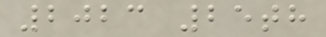2023 25th
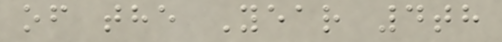of the Year 4th
